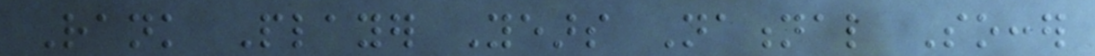Rank Player Years National Soccer
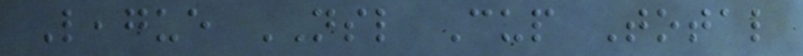League NSL Cup Total
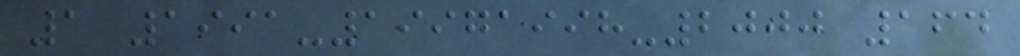1 1991-19971998-2000 164
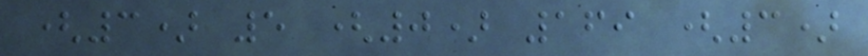(3) 5 (0) 169 (3)
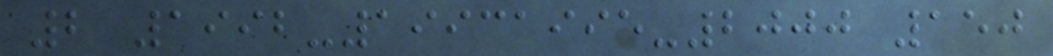2 1992-19931995-2000 150
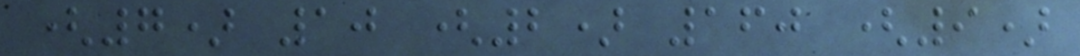(7) 10 (2) 160 (9)
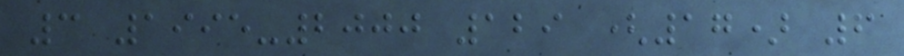3 1995-2000 129 (17) 6
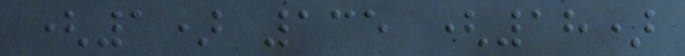(1) 135 (18)
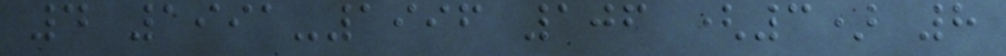4 1991-1996 106 (3) 8
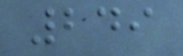249
